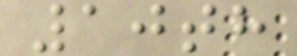10th
